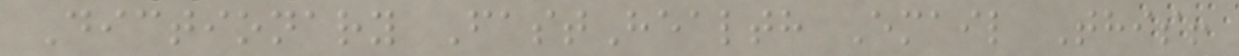Dictionary FastHealth Email This!
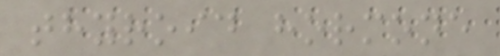thyroid hormone
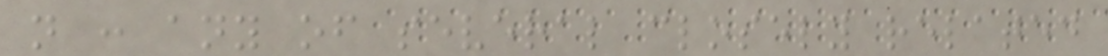n : any of several closely related
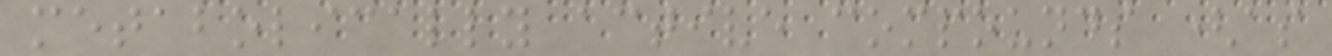metabolically active compounds (as
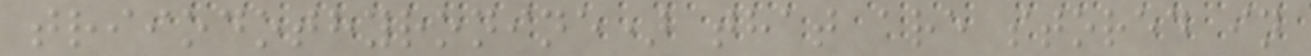triiodothyronine) that are stored in
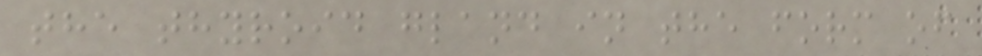the thyroid gland in the form of
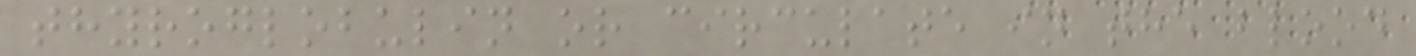thyroglobulin or circulate in the blood
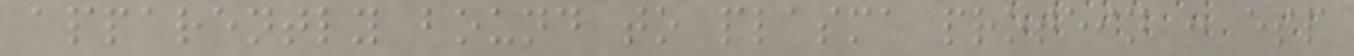apparently bound to plasma protein : esp
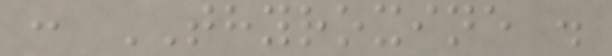: THYROXINE .
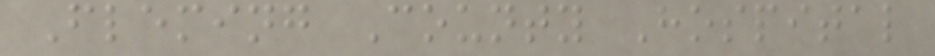Fleming County Hospital
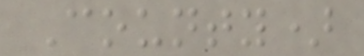County)
